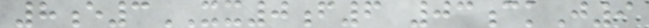8e3XX0f6 03ckJ9
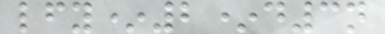lfy*2*d3n
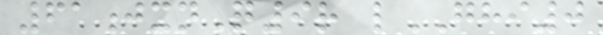61jxnQ9r lGHI0
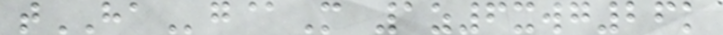tHAg@M 1z6xwg26k
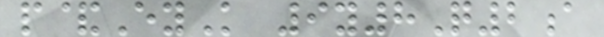p&EyK 9y8Q2a
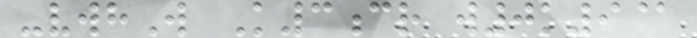-vwhW K3cr w0k9@
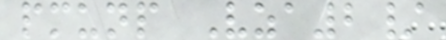pmunp Vza2/
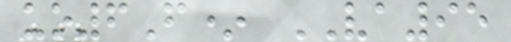uo6F* VA95
